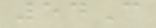54C
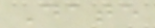Date
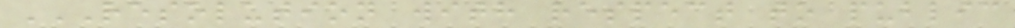RESOLUTION WITH RESPECT TO PUBLIC
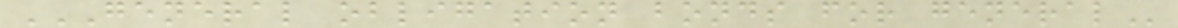GENERAL OBLIGATION BONDS FOR GENERAL
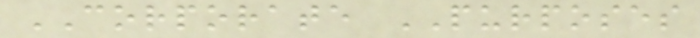CORPORATE PURPOSES
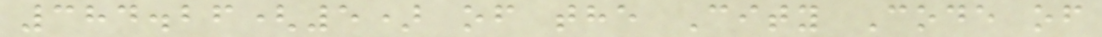384.26(5) of the City Code of
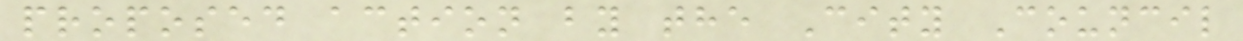proposed action by the City Council
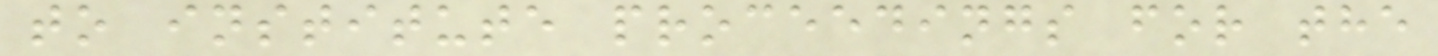to institute proceedings for the
